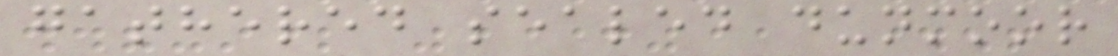gathered sealed dunmoor
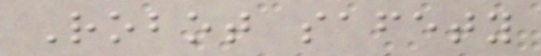Robot safety
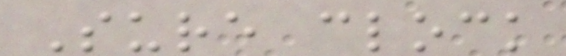Sure clock
